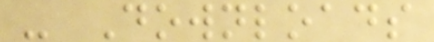- Downloads
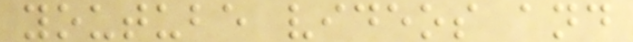youtube videos and
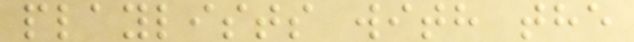playlists with the
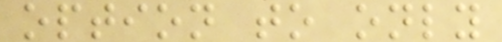option to only
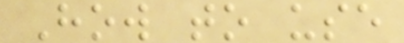How to use
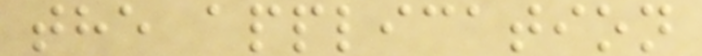the application
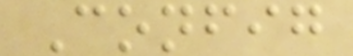Config
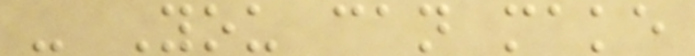- You can make
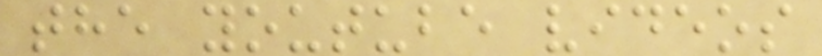the youtube videos
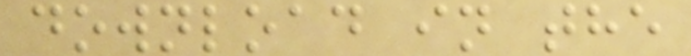download in the
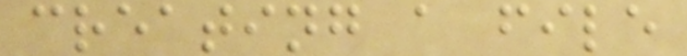creating a file
